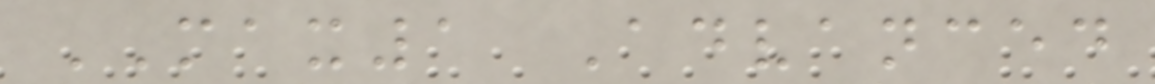MAX1 Advanced
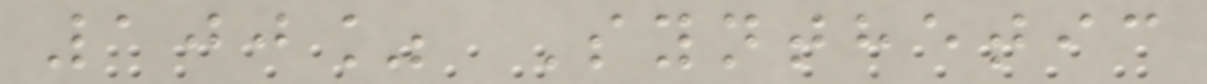100% Synthetic
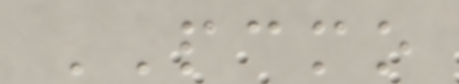PCMO
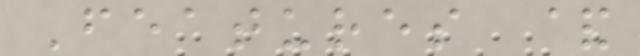Features &
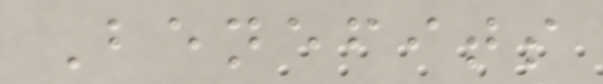Benefits
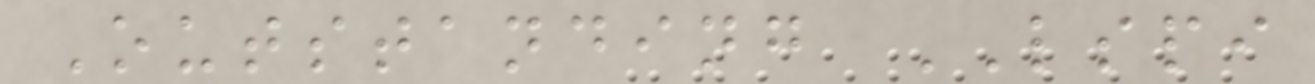Outstanding LSPI
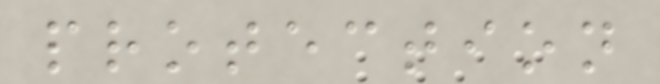protection
